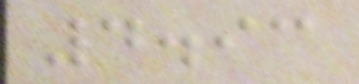4.93
